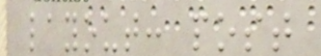layout: post
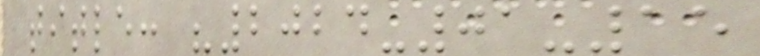title: "2024-01-15
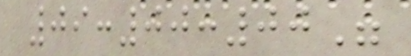09:00:00"
